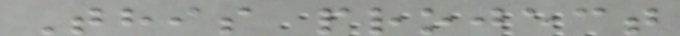This project
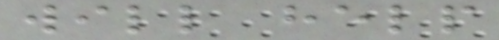will help
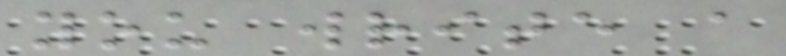you write a
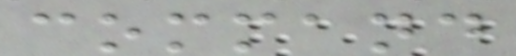command
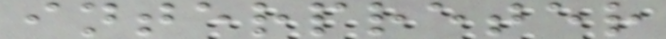interpreter
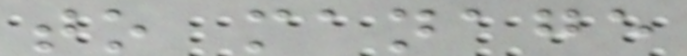to manage
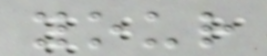your
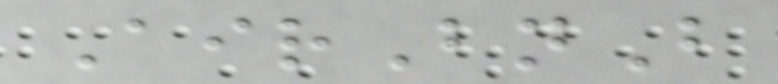AirBnB
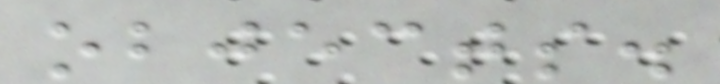objects.
